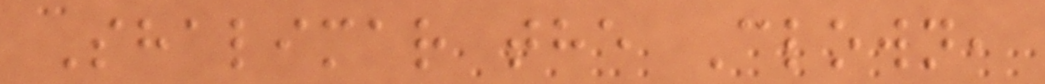Shalimar the Clown,
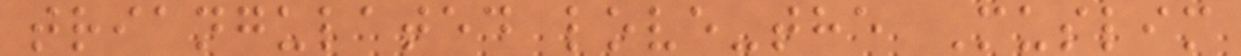triangulated love-the Muslim
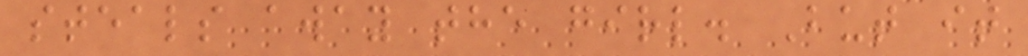steals away the girl. But it
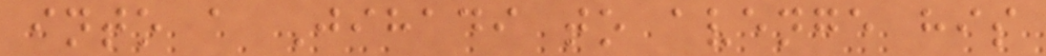into a Jihadi to avenge his
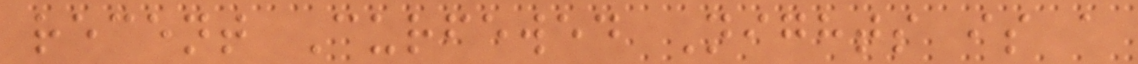recent Curfewed Nights is a
